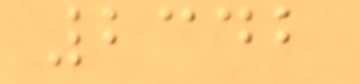2342
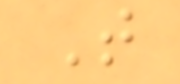T
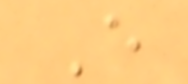E
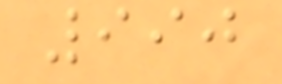990
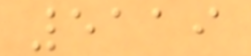5119
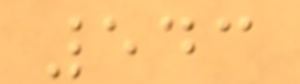543
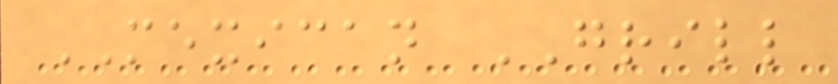MEXICAN GRILL
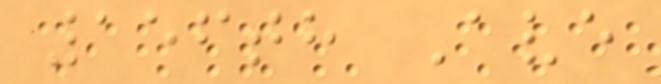156th Ave
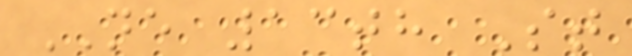NE 13th St
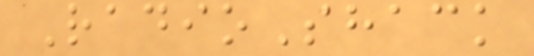RadioShack
